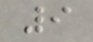9
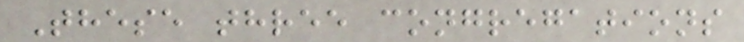These three congregations
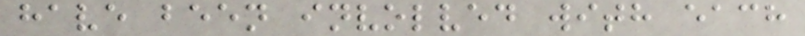have been involved with each
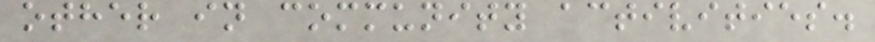other in community activities.
